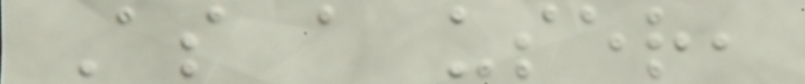As a user,
